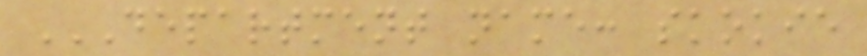DEPARTMENT NAME: SKOKIE
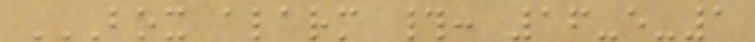BOX ALARM #: 16-E-1
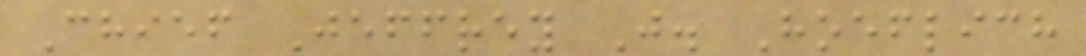Chief Jeffrey J. Hoeflich
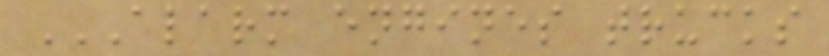ALARM ENGINES TRUCKS
